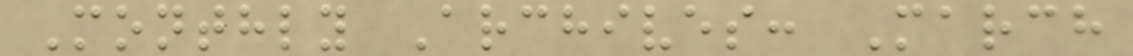Monthly Archives: March
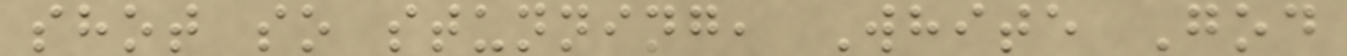shot so stunning, White God
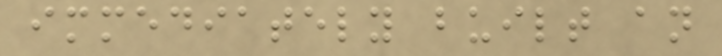immediately built an
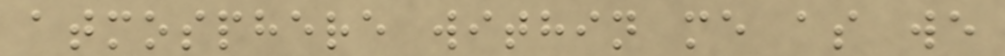atmosphere within me as we
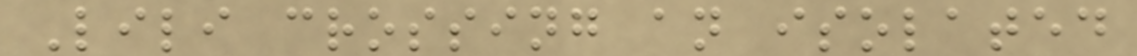Lili crossing an isolated
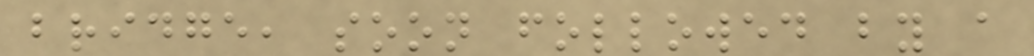bridge, soon followed by a
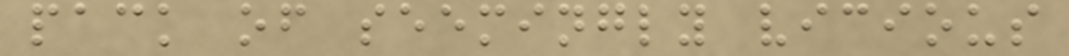pack of seemingly vicious
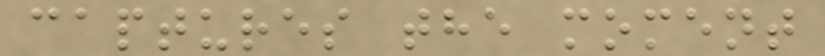captures the moment
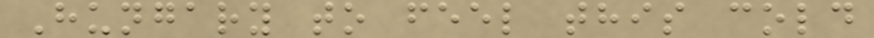Hungary to feel this cold
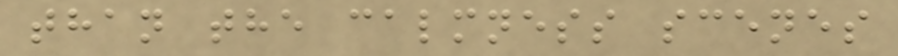than the calmness scenes
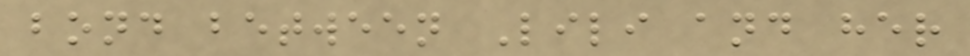bond between Lili and her
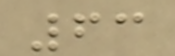63
